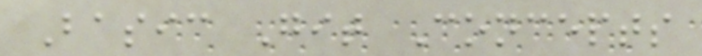Basic Git Concepts
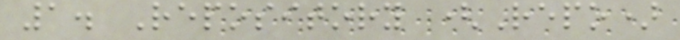1. Repository (Repo)
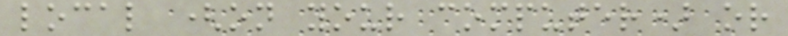local (on your computer) or
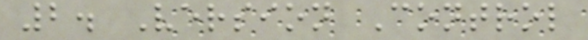2. Version Control
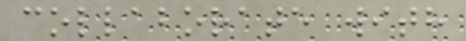collaborate with
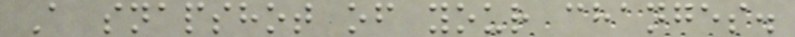A snapshot of your changes.
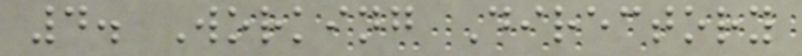4. Working Directory
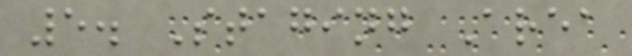5. Staging Area
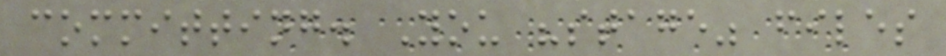committing. You "stage" files
